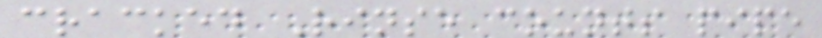cracked Rinse counts pipe
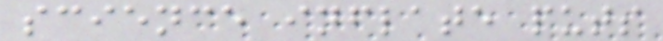science inflate puts
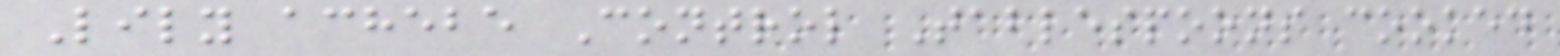Lily achebe Control Tablespoons cooked
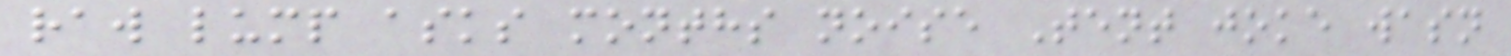raw lump asks months noise Tent joke wasn
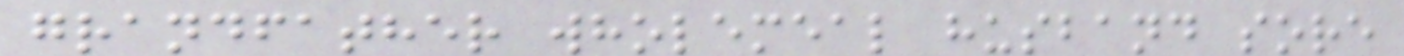grandfather wholemeal husband sore
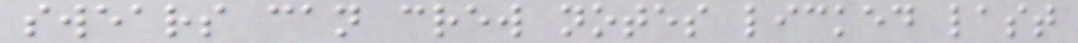swears can crew notes licked last
